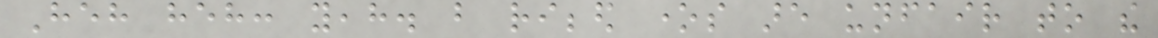Heh heh: yeah. but ribbed ones are unfair to the
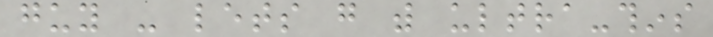guy - lets go with ultra-thins
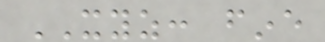XYZ: fine
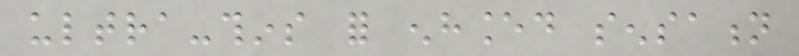ultra-thins for enhanced sensation
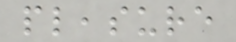pleasure
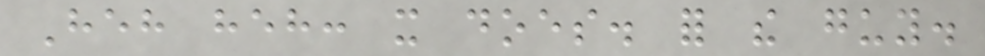Heh heh: it does. for the guy.
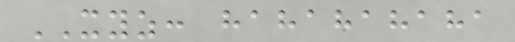XYZ: hahahahaha
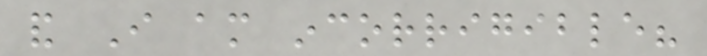and I am incorrigible?
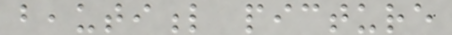beautiful picture
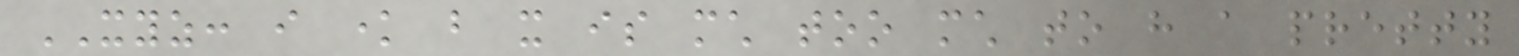XYZ: i know but it is much too much to have a pretty
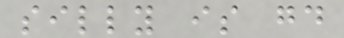silly is good
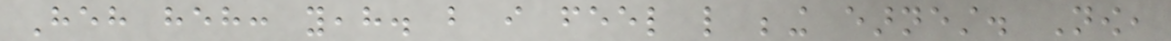Heh heh: yeah. but i feel like being earnest. Now,
